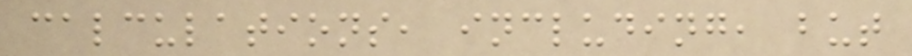calculations, including, but
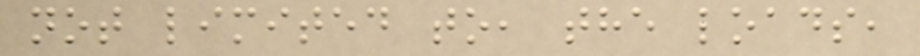not limited to, the loads,
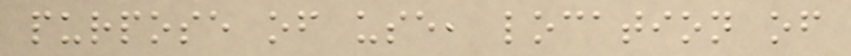purpose of use, location of
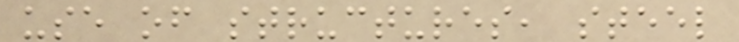use of structures, steel
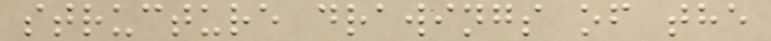structure drawings of the
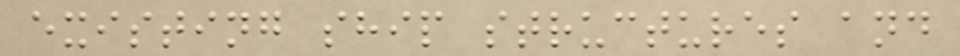existing ship structures and
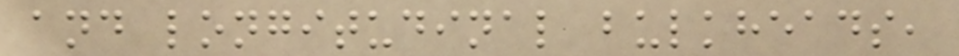and longitudinal bulkheads,
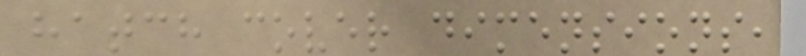hatch cover dimensions,
